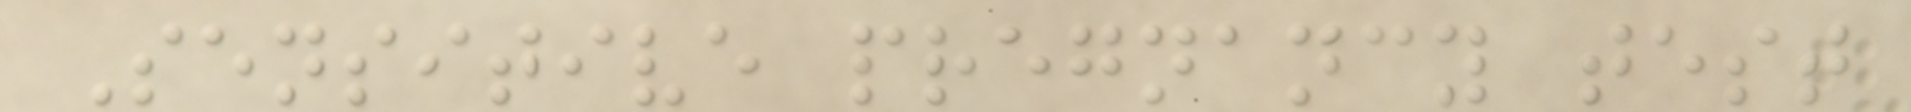Sensitive pregnancy test
